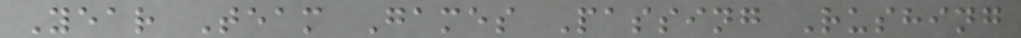Year Team Games Passing Rushing
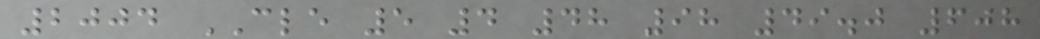2004 CLE 5 4 48 98 49.0 608
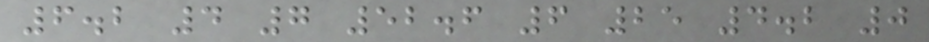6.2 4 7 52.6 6 25 4.2 0
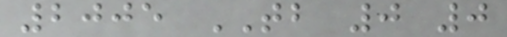2005 TB 0 0
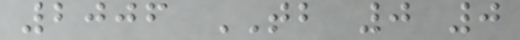2006 TB 0 0
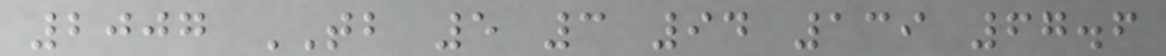2007 TB 5 3 94 139 67.6
